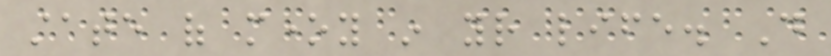state of money in your life. Do
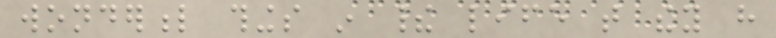wonderful things in their life that they have
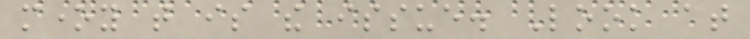money that is the issue. Look at
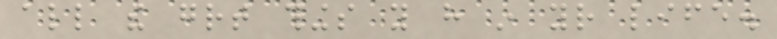all the great things you have in your life.
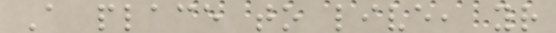A place to live, your
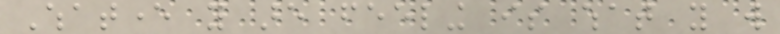Whatever you are feeling is what you will
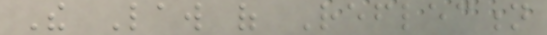The Law of Reflection
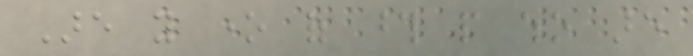Are you one of those people who are
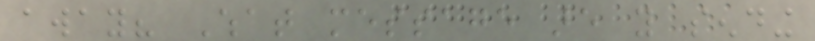away? What message are you sending
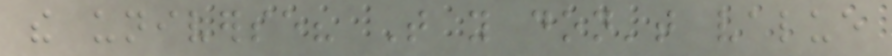the universe? That you don't value
